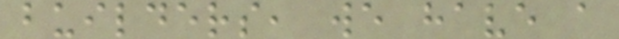builders, we have a
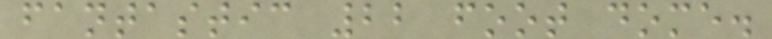fantastic 22 foot dome.
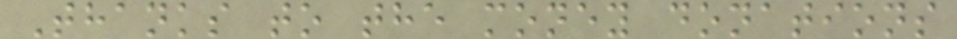Thanks to the money donations
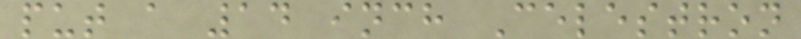put a 14 inch Celestron
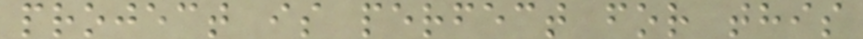project is perfect for this
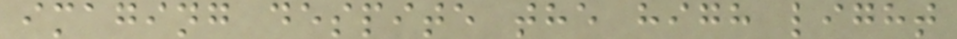imaging despite the high light
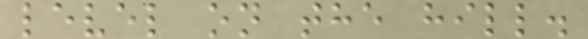level on the hill.
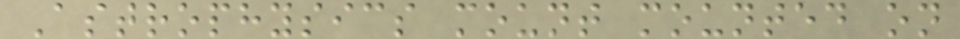Astrophysics mount mounted on
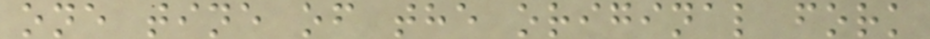one tine of the original fork
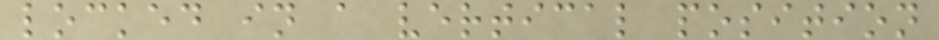locked in a vertical position
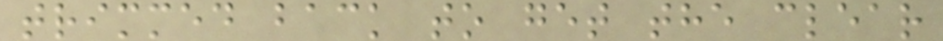trimmed back to get the clear
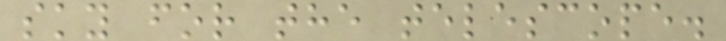sky for the telescope.
